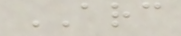ARC
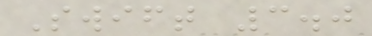Swift 3.0
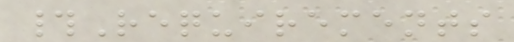#Requirements
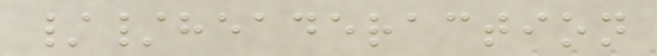//headeraction
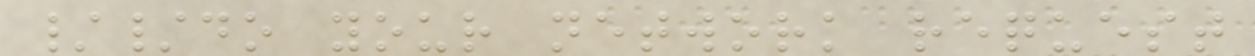//do your network request
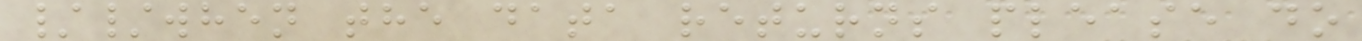//when the data returns please do
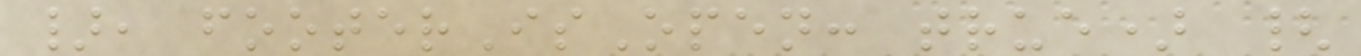}, footerIsOpen: true) {
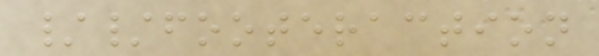//footeraction
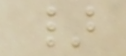}
